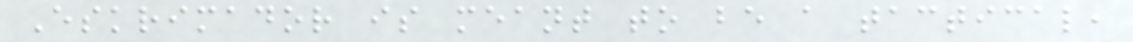Eskrimador is meant to be a tactical,
